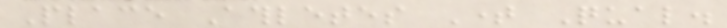Place Athletes Time Qual.
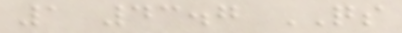1 43.7 QS
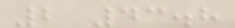2 43.8
